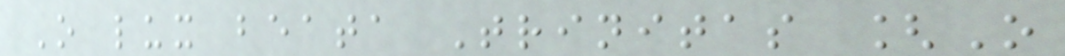O lux beata Trinitas [O
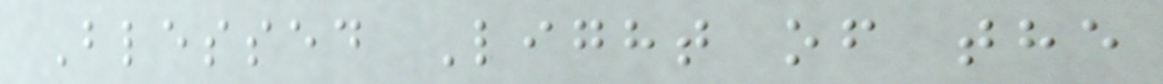Blessed Light of the
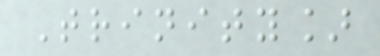Trinity]
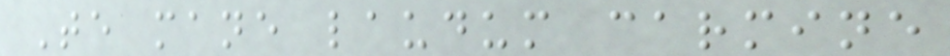Te mane laudum carmine
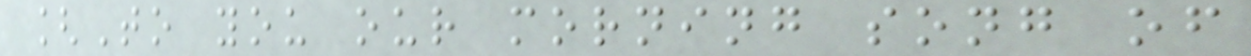[To you our morning song of
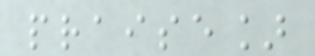praise]
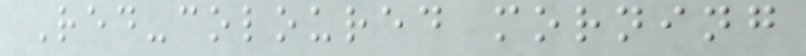Red-coloured morning
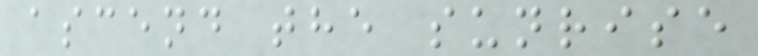ascend the sunrise
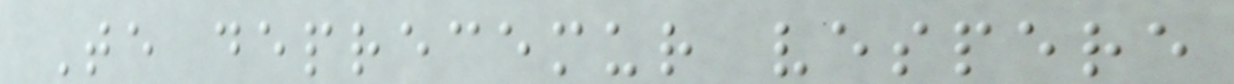Te deprecemur vespere
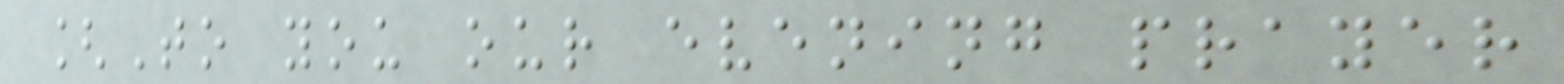[To you our evening prayer
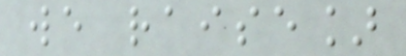we raise]
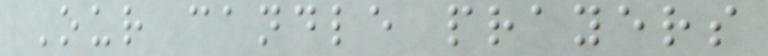Our candle prayers
